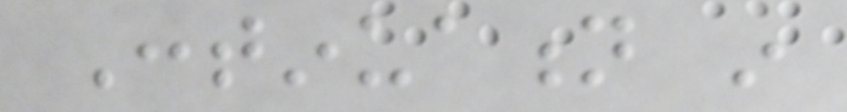Continuation in
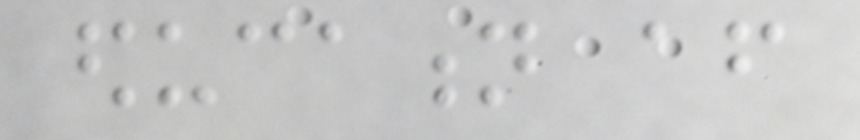education after
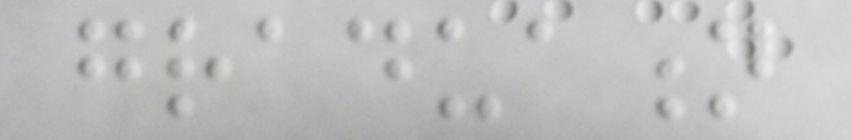graduation
